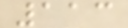113
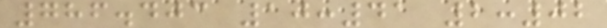786.403 10:41 2:02
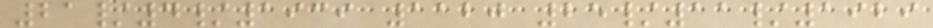21/4/1939 1120 25/11/1929
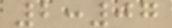2:07
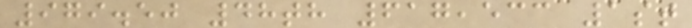979.50 48th 617,533 1st
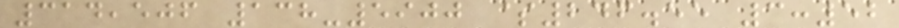314,506 138-5900 $246.55 3:52
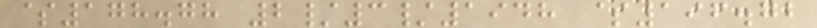$178.78 2/3/1948 $196.72
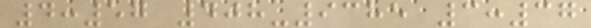4:57 408-9385 3:37
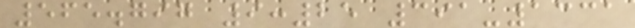565.797 9:25 391-1331
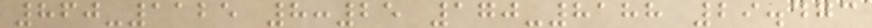860-1125 8:25 170-8188 29.473
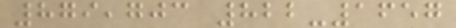879,703 822-1657
